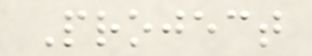Project
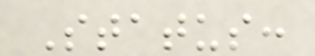Status:
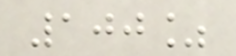100%
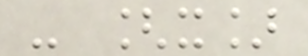- [x]
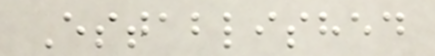Established
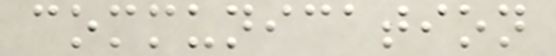communication
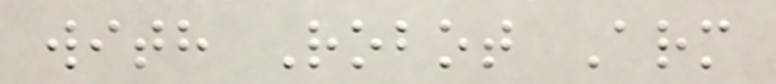with Robot Arm
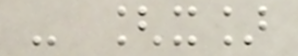- [x]
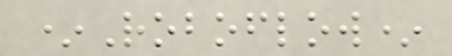*Roboflow*
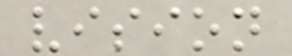vision
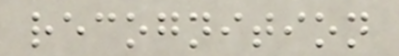recognition
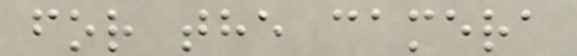for the camera
